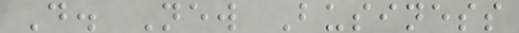D. New Business
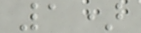1)
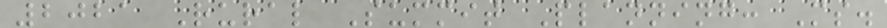2021 Rural Summit Planning: Ms.
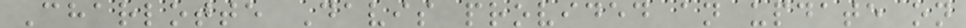Charlotte Davis provided an update on
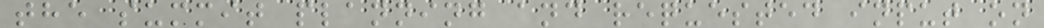the summit planning and requested input on
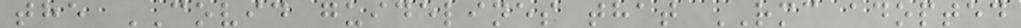the COVID guidelines that RMC adopted
